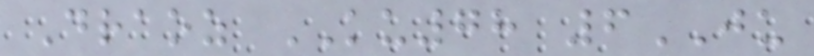Draoz KU78 6JU
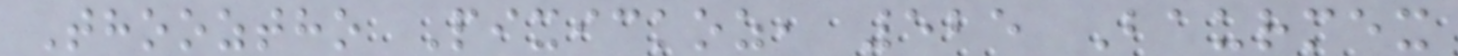Thooztho Pixickoz, 525 Baurmex
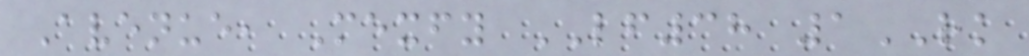Avenue, Mexfy LF38 1RK
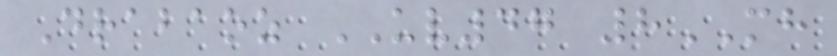Drabaoz UV47 8MH
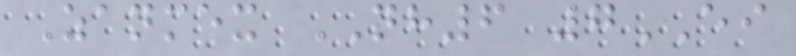Zanmex NH6 7EI
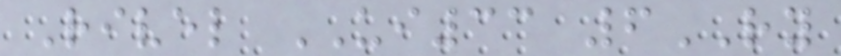Rivel UI33 6RY
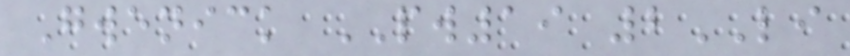Gwenick PW19 2LI
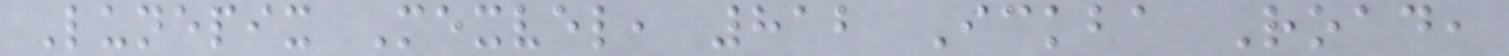Lunepix Mexvel, 812 Ickba Road,
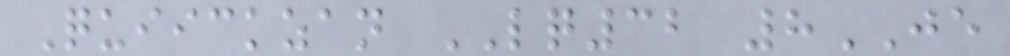Quiickzan LQ32 8JE
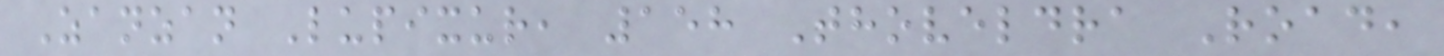Zanzan Lupixur, 158 Thoveldra Road,
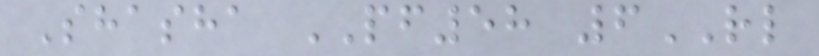Shasha PF58 6RL
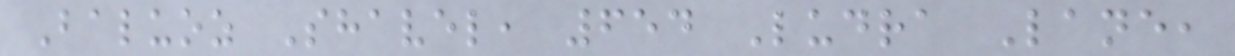Baluoz Shavel, 654 Ludra Lane,
